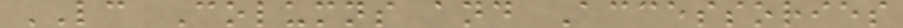LC Columns and Accessories
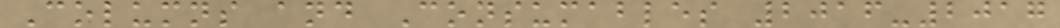Columns and Consumables 2016-2017
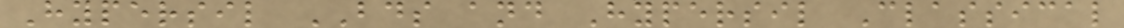Hypersil BDS and Hypersil Classical
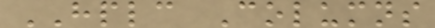HPLC Columns
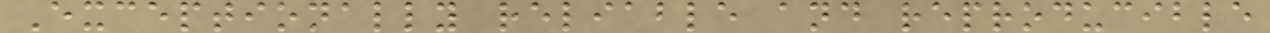Exceptionally reliable and reproducible
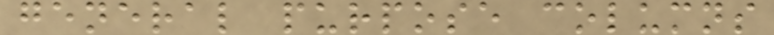general purpose columns
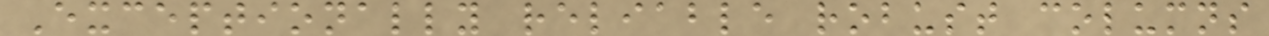Exceptionally reliable robust columns
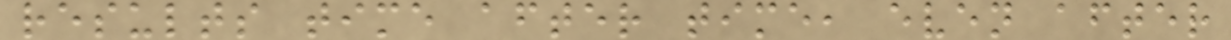results time after time, even after
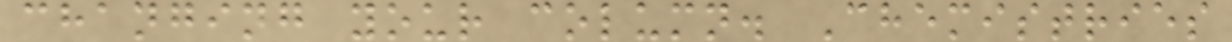changing your column. Chemistries
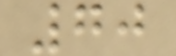70
